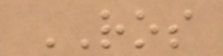ROS
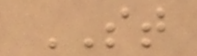ST
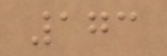173
